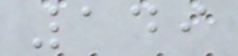149
